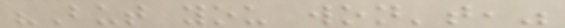"But you won't,"
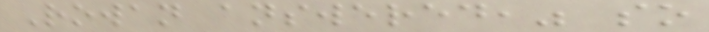Rowan answered," so
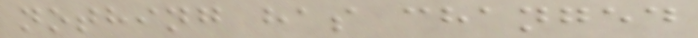nothing has changed
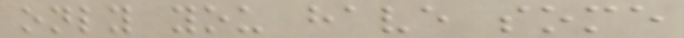only you have some
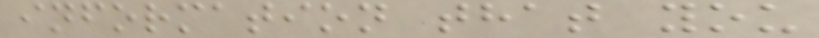information that you
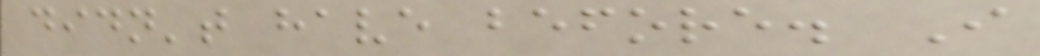didn't have before. I
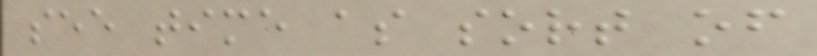see time as sort of
